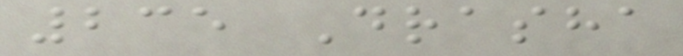235 Drasha
